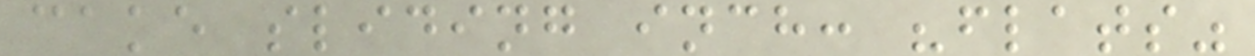cake sliding inch: "flats"
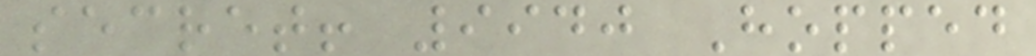secret! 9940 Hopped
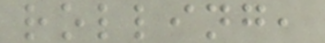rolling,
